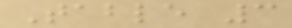Table 3
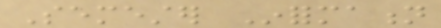Semester Information
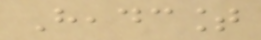Headcount
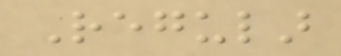Regular
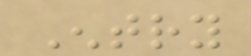Entry
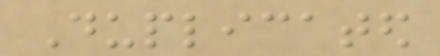Duplicated
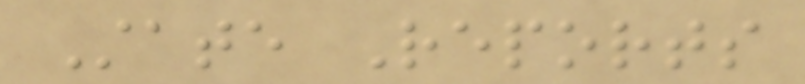State Reports
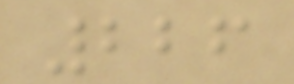226
